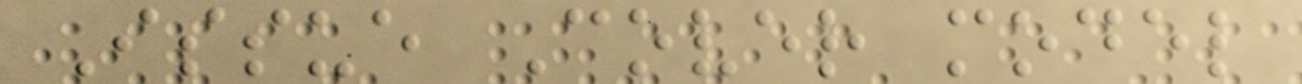Issue Cover model
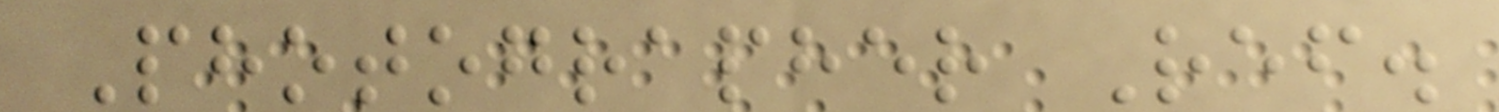Photographer Ref.
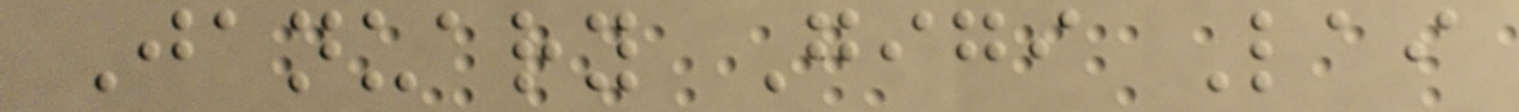January Gigi Lai
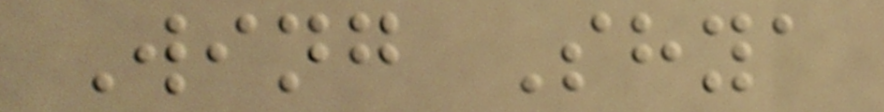Wing Shya
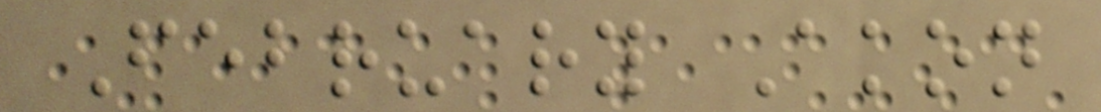February Akon
